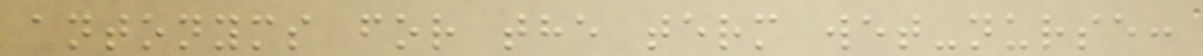antonyms for the term wet-nurse:
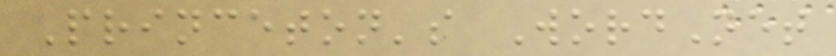Princeton's WordNet
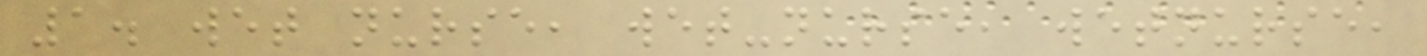1. wet nurse, wet-nurse, wetnurse,
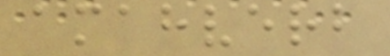amahverb
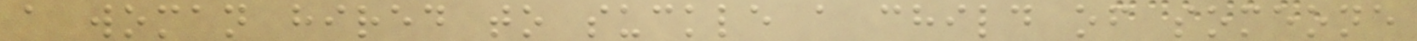a woman hired to suckle a child of someone
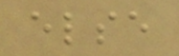else
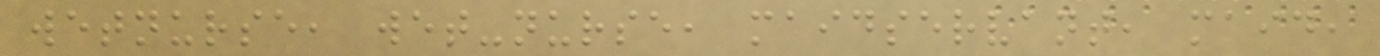wetnurse, wet-nurse, maidservant, maid,
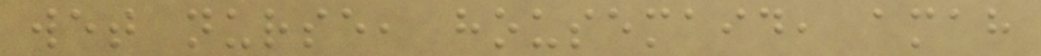wet nurse, housemaid, amah
